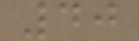40
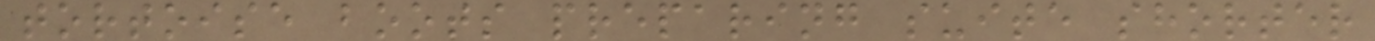tortoise boots preparing suite shorter
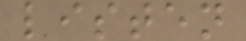listen
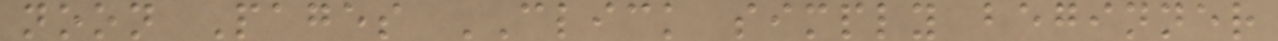noon Pages CLICK simply beginner
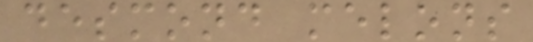desmond melons
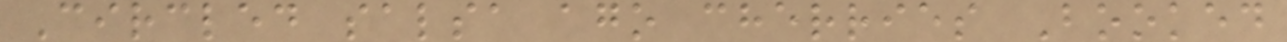Circled salsa ago cherries Booked
